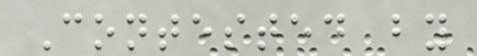Contested by
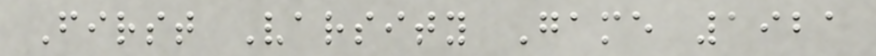First Varsity Game 1921
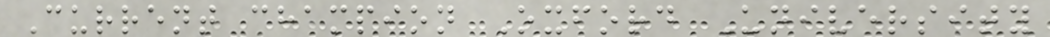Current champion Oxford University
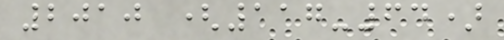2010 (117-64)
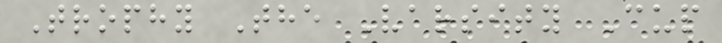Trophy The Varsity Cup
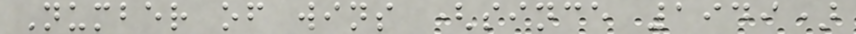Number of wins (since 1949)
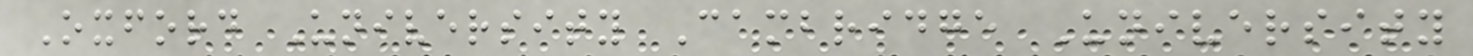Oxford University Cambridge University
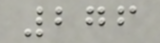276
